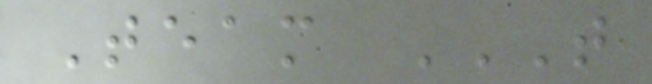Team T
